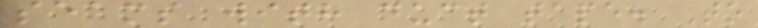seams with duct tape. To
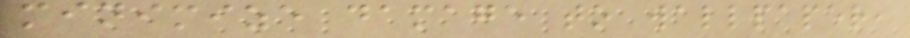minimize damage to wallpaper,
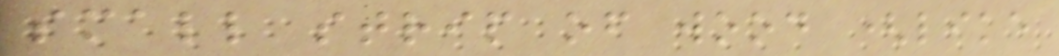small strip of wood (like
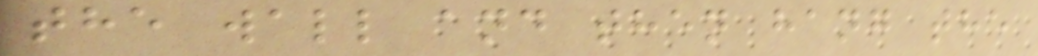the wall and then hang the
